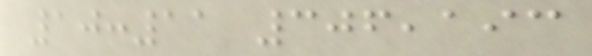10:11 306,193
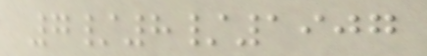7/8/1907
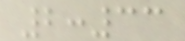2:33
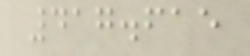417.615
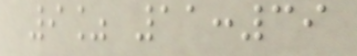9% 11:39
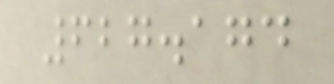627.174
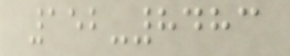152-8483
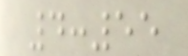4:55
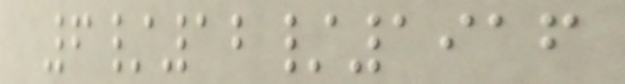6/12/1916
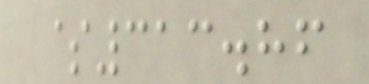$313.86
